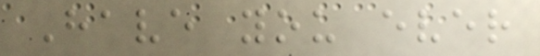Have you ever
